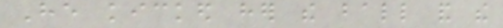He kicked her the ball and the
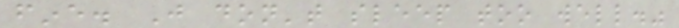fine. Just don't sleep too well."
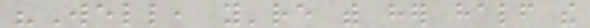"Well, you're with her half the
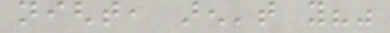night, aren't you?"
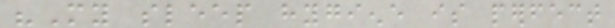"My sleep hygiene is perfect
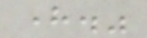here."
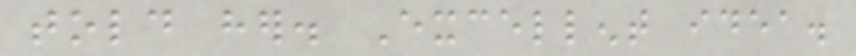told her. Excellent idea.
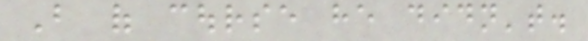But of course he didn't.
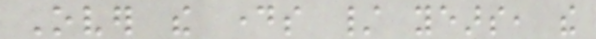Over the days / years, the
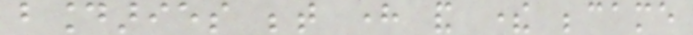boundaries between here and there became
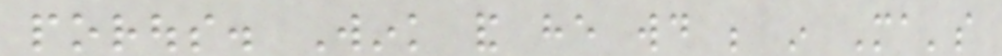porous. Wink and he would be in Ma's
